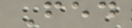Fed
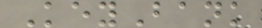KeyBank
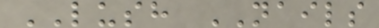LUSH NAILS
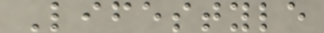Lifestyle
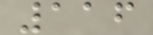116
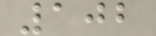102
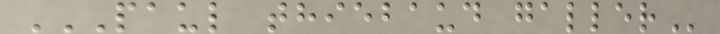PAUL THIEBAUD GALLER
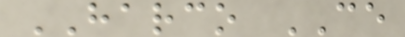HARCO CE
